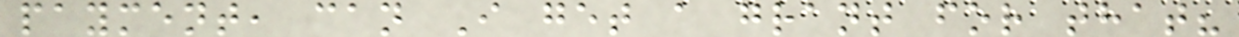payment, can I get a grant for that?
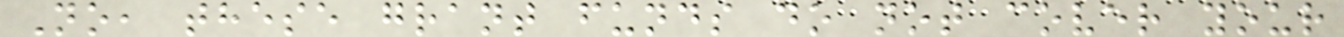No, these grant funds do not cover your
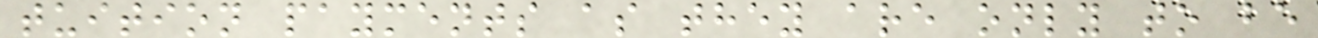tuition payments as they are only to be
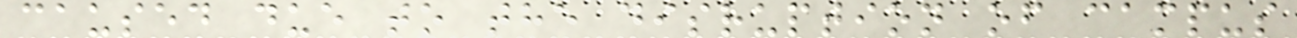caused due to the disruption of campus
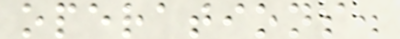operations.
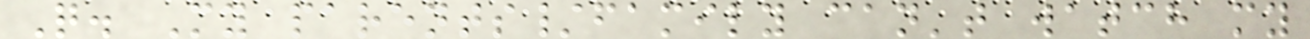Q. My parents/family can't watch my
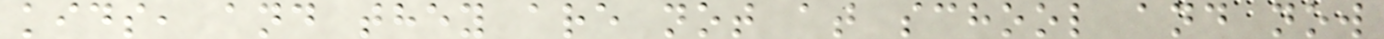kids, and they are not at school and now
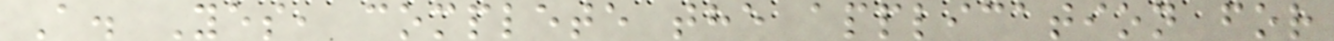A. Yes, complete the application for
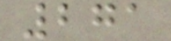271
